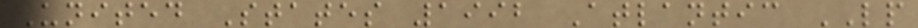United States 1992 Atlantic LP
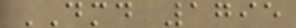DMD 1795
